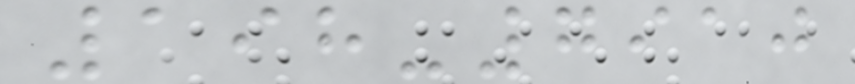198-7910
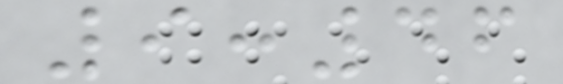9:46
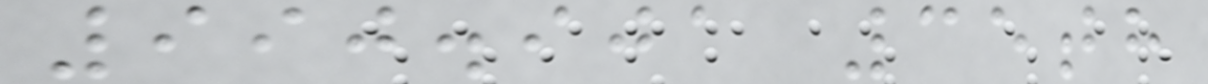990.901 35th
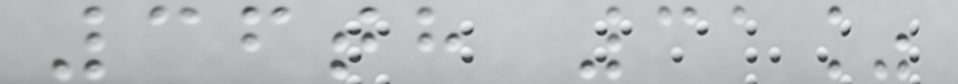36th 31%
